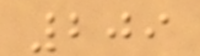209
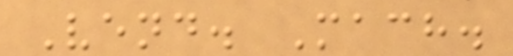Vend. Mach.
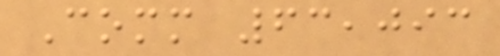Comm 63,093
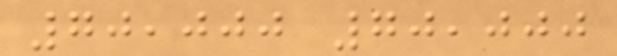70,000 70,000
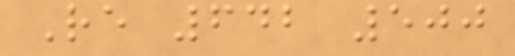Re 642 500
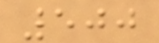500
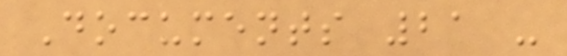Documents 21 -
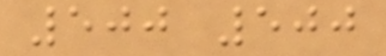500 500
